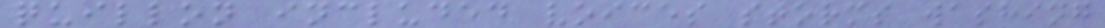quillon included voices storms washing
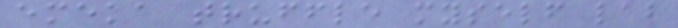emeka truffle myself lab
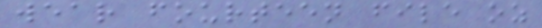wear fourteen file oz
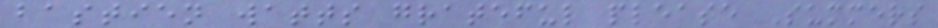bastien watts grateful please Summers
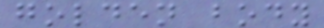golden body
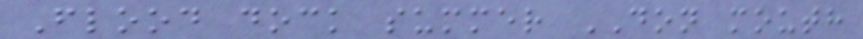Flood dock summer DON mouth
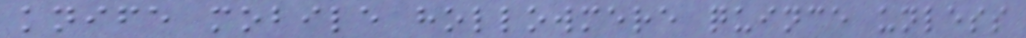knife mobile hollowmere quince unless
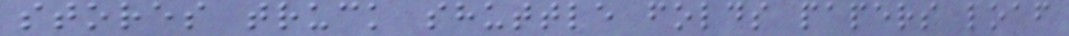stores truck shuttle folds papers loaf
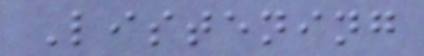Listening
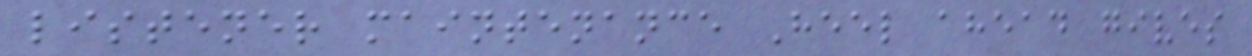listener maintenance Heel ahead gives
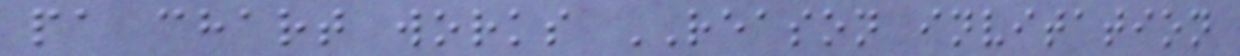pa chart works REASON invitation
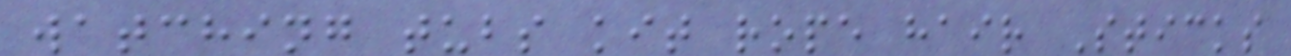watching tubs kit rope hair Sticks
